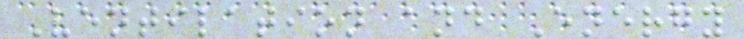Ventilation and Energy
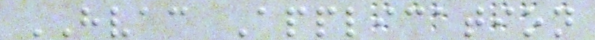HVAC Application
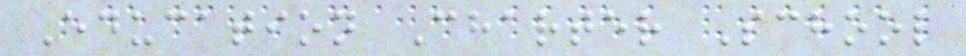Education Charter School
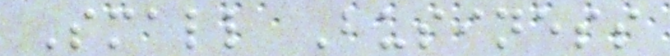Small Business
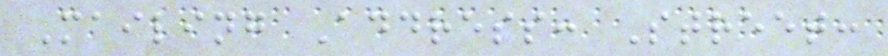Mailing Address: Street:
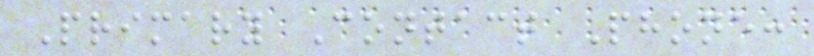Primary Contact Phone:
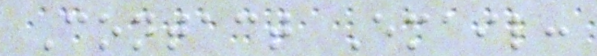Contact Email:
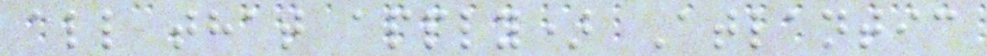all that apply) Atlantic
